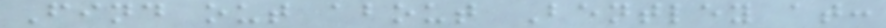Find out about Bentley at:
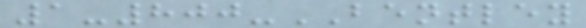1-800-BENTLEY
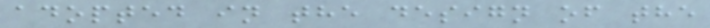adopted in the design of the
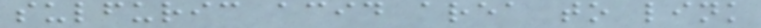sulfuric acid area to link
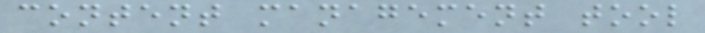content management tool
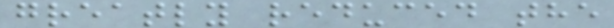greatly reduced the
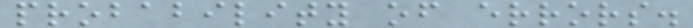probability of errors.
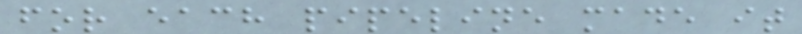for each pipeline made it
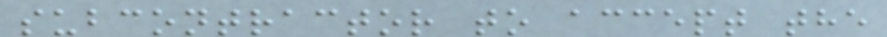subcontractor to accept the
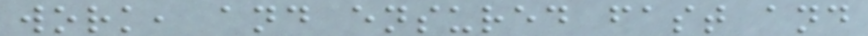work, and ensured fast and
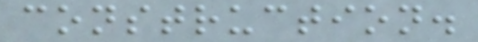construction.
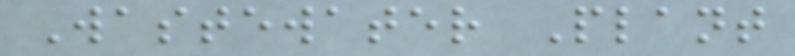Wastewater Plant
